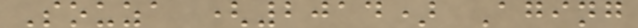Souza (2014) Aging
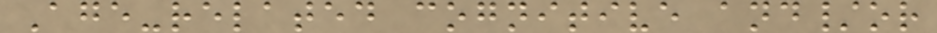Age-related cognitive and/or
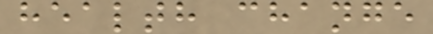health change
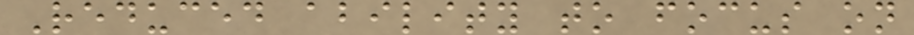Reduced ability to focus on
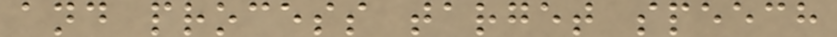and process target speech
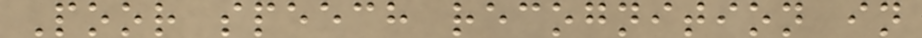Poor speech recognition in
